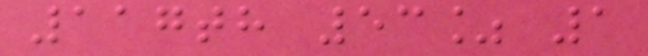117th 53% 1
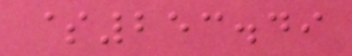$253.49
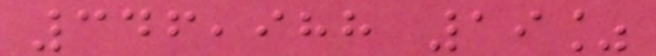346,988 19%
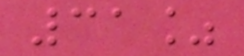31%
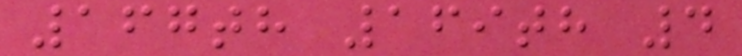167th 169th 4
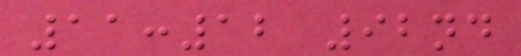11:12 92nd
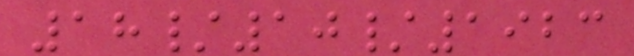18/10/1923
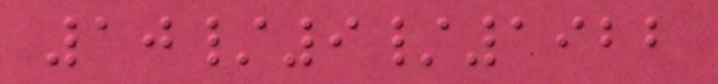10/9/1922
